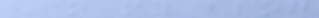In my blog
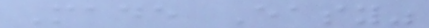Made Easy"
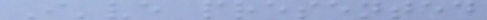I've presented
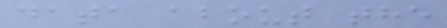data about the
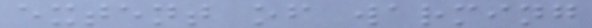extent of warming
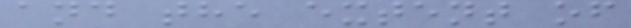and the extent of
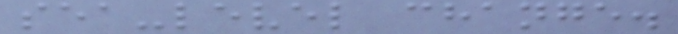sea-level change.
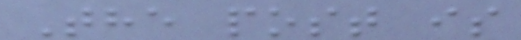The post is
